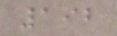192
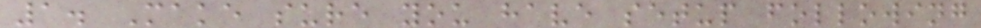1. Make sure you have setup following
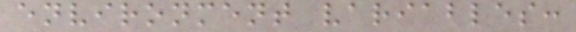environment variables:
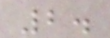2.
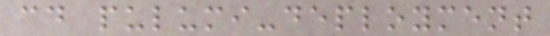cd pulumi-deployment
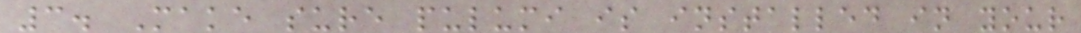3. Make sure pulumi is installed in your
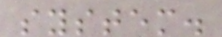system.
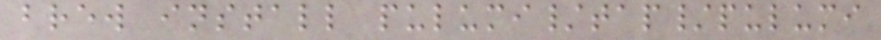brew install pulumi/tap/pulumi
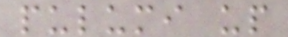pulumi up
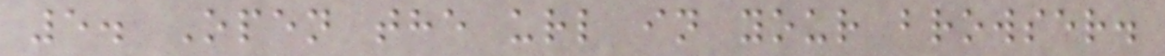5. Open the url in your browser.
